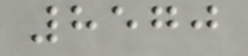8570
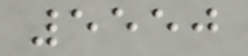5550
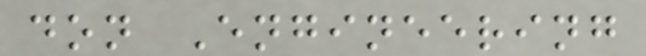don Engineering
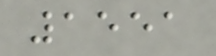1551
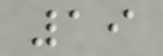19
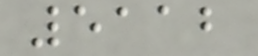5112
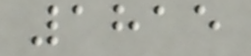1815
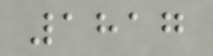1817
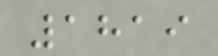1819
